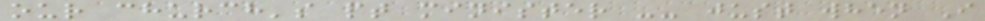our church's pt minister -- just when I
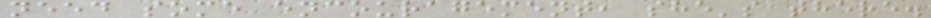need some encouragement, she's there.
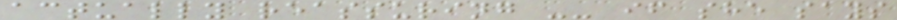actually reassuring -- if she says
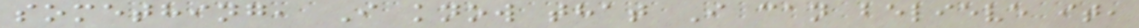something, I know that I can believe it,
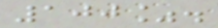100%.
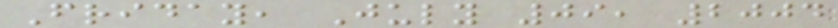Friday, July 09, 2004
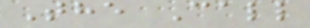The Call
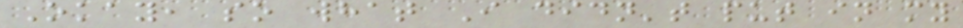Okay, so what I didn't put in my
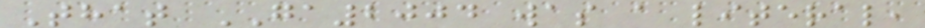That GA2004 was a literal,
